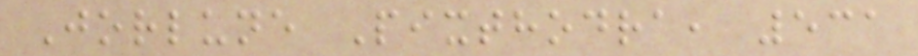Jorlune Pixthodra, 531
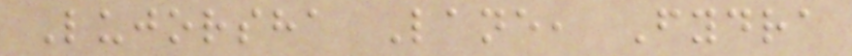Lujorsha Lane, Fydra
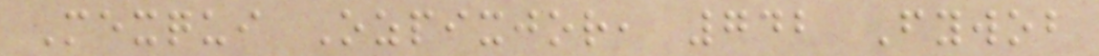Mexqui Ozpixjor, 742 Fywob
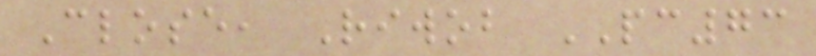Close, Riwob PC73
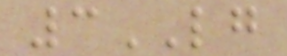3LG
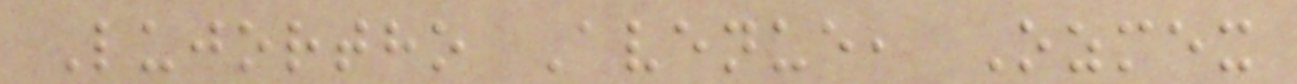Lujortho Avenue, Ozmex
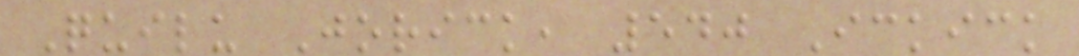Quilu Jorick, 540 Ickick
